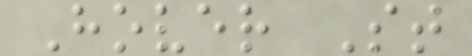Hover St
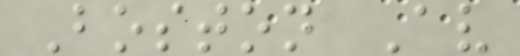Boston Av
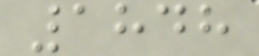1848
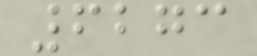6273
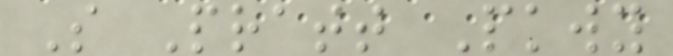S Pratt Pkwy
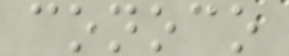conoco
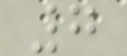7
